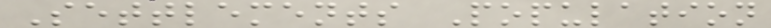Settlements Population
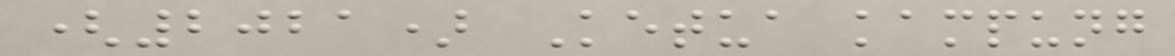(2021) Ketua kampung
